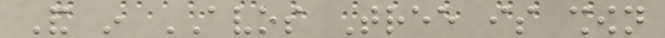And in AVOS Tree is shown
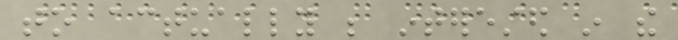to actually be interested in the
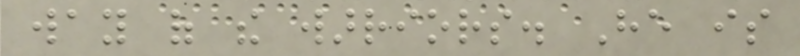way of the warriors. He is
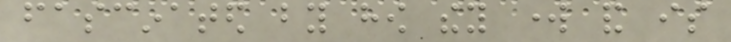fascinated by how they work and is
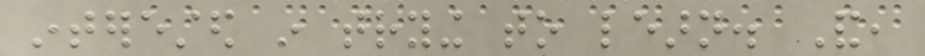interested in trying to learn. And,
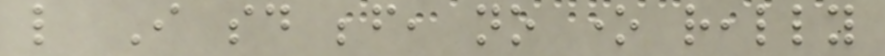like I said before, no one really
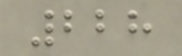228
